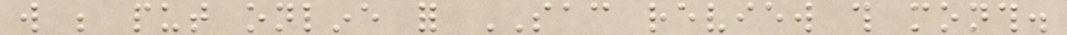will be put online for SAC review this month.
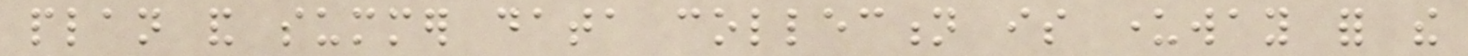plan and summer data collection is underway for the
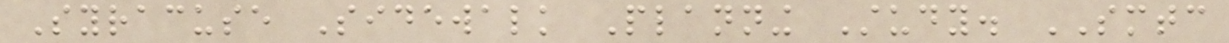Syracuse Sidewalk Planning Study. SMTC
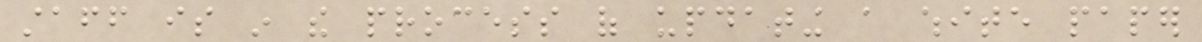staff is in the process of updating a white paper
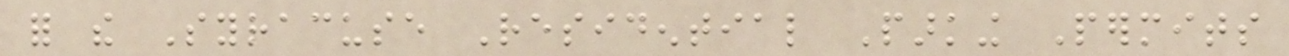for the Syracuse Residential Parking Permits
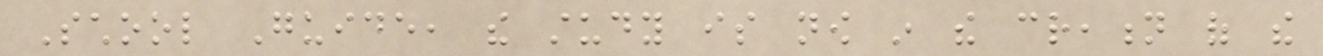School Guide, the study is now in the creation of the
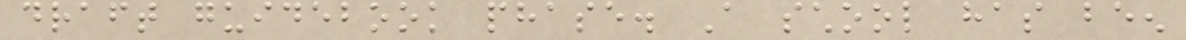draft guidebook phase. A school has been
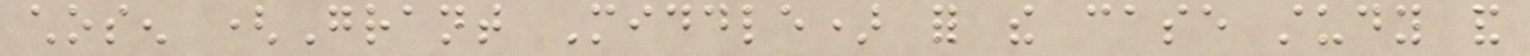chosen (Grant Middle) for the case study and
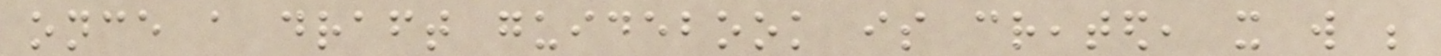once a draft guidebook is created, it will be
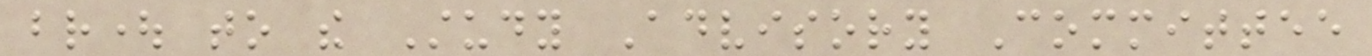brought to the Study Advisory Committee
